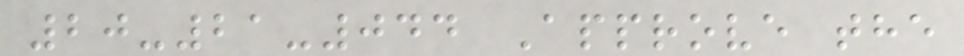20-21-044 Approve the
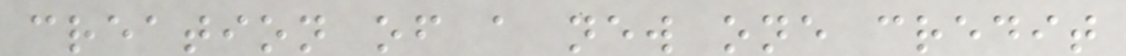creation of a new one credit
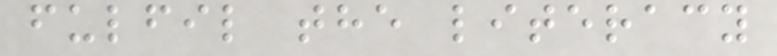fulfil the literacy
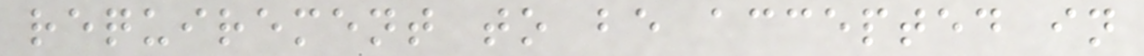requirement to be accepted in
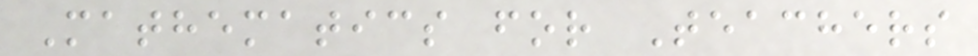Mathematics for Teachers
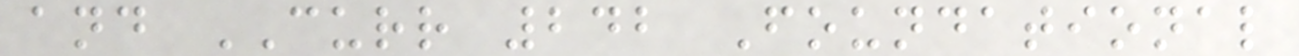and CURR 242 Foundational
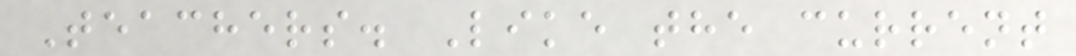Teachers. Like the current
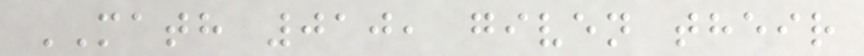MATH 010, given their
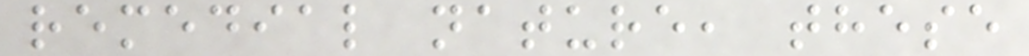remedial nature, these
